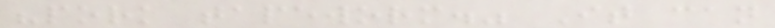"pork tapeworm." It can
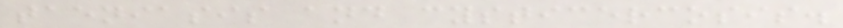taeniasis and cysticercosis.
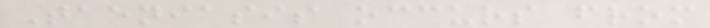Taeniasis occurs from
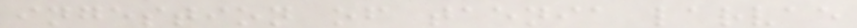ingestion of taenia larvae
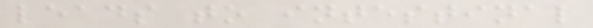leads to intestinal
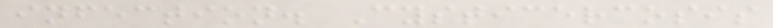infection. Cysticercosis
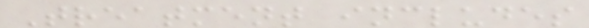Treatment includes
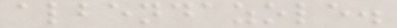albendazole.
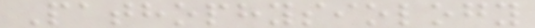Pathophysiology
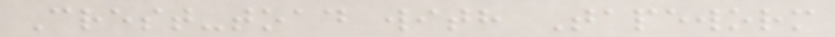Crest-toad with Tapeworm
